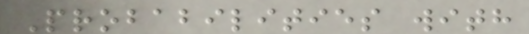Probabilities with
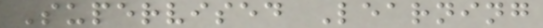Supervised Learning
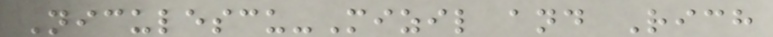Niculescu-Mizil and Rich
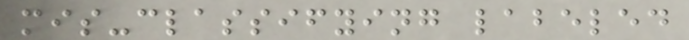mis-classifying labeled
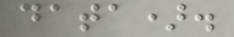data).
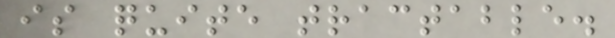is quite tractable.
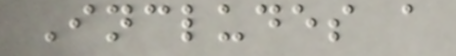Includes a
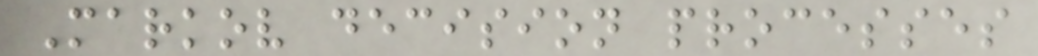Markov decision processes
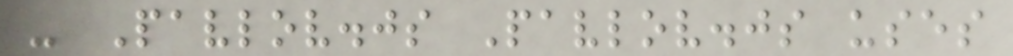- Pavlov.js Pavlov.js uses
